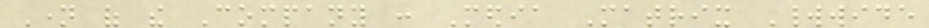Name of the Company : Media Matrix Worldwide
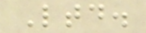Ltd.
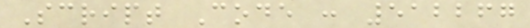Script Code : 512267
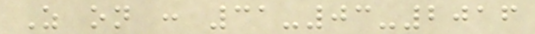As on : 31-03-2016
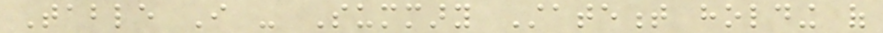Table I - Summary Statement holding of
